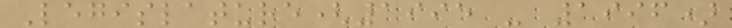Legislature(1995 - 1996)
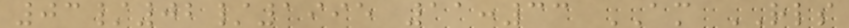03/02/1995 11:33 AM RLS
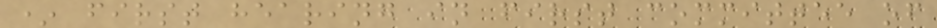* first hearing in first committee of
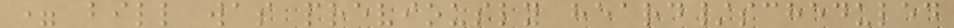= bill was previously heard/scheduled
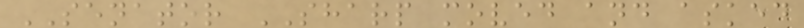SENATOR SHARP moved and asked
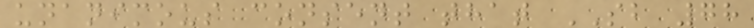unanimous consent that SB 78
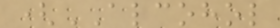(ALCOHOL
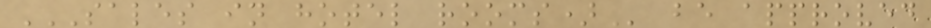SALES IN HOTEL ROOMS) be approved
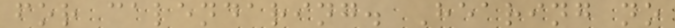for calendaring. Hearing no
